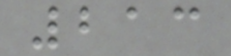213
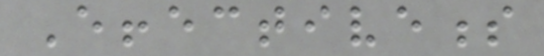Effectiveness
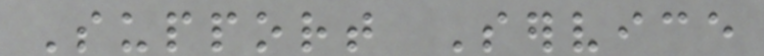Support Service
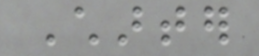Charter
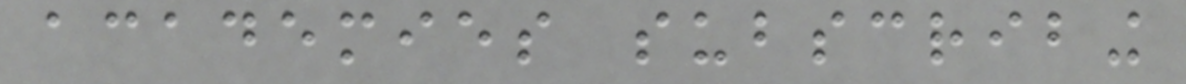academies subscribing
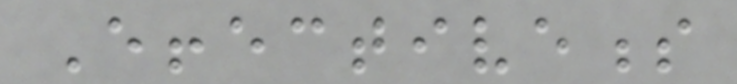Effectiveness
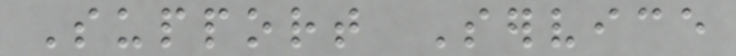Support Service
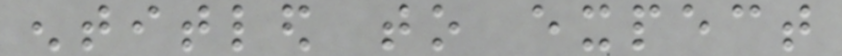entitled to expect
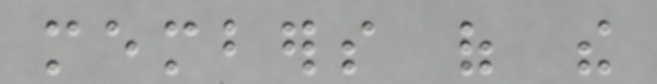members of the
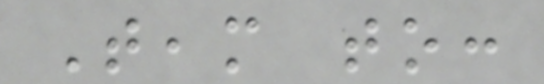Team to:
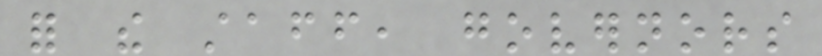for the staff, governors
